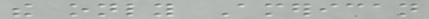the only American
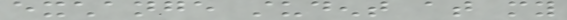exchange student at my
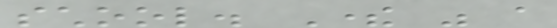school. There was a
